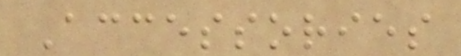Accessories
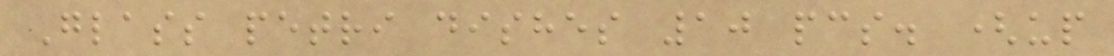Glass petri dishes 10 pcs. (up
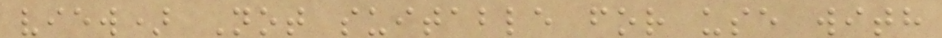view) Not suitable for use with
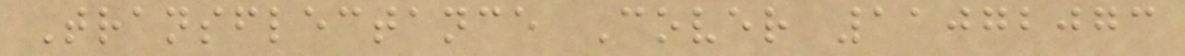Transflectance Cover 11072073
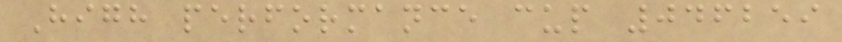High performance cup 046259
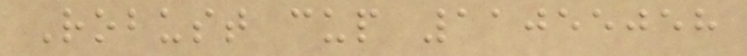Robust cup 11055058
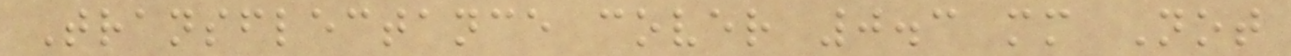Transflectance cover 0.3 mm Not
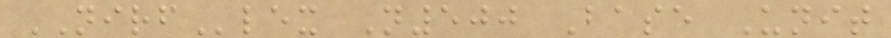NIRFlex N500 Base Unit
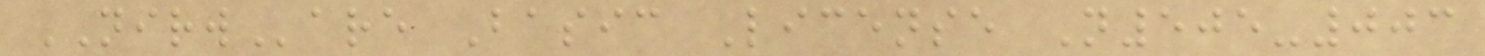NIRWare Basic License N505-003
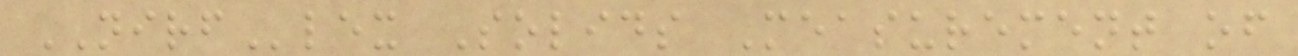NIRFlex Solids Measurement of
